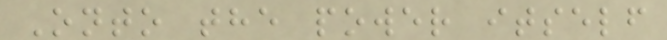Onto the power itself
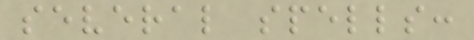several spells:
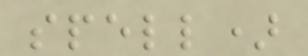spell)
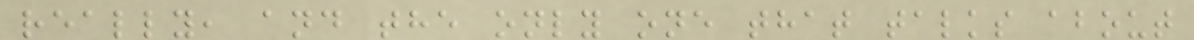really, and the only one that talks about
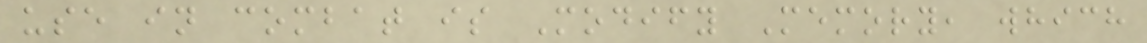use in combat is Modify Memory, which
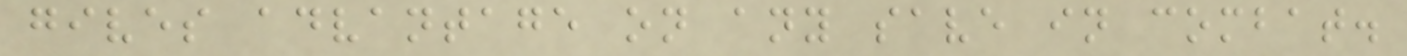gives advantage on any save in combat.
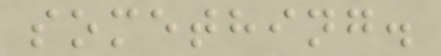something.
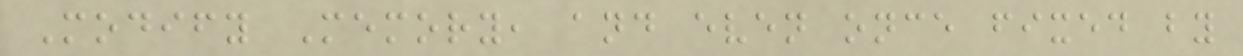Modify Memory, and even once fixed by
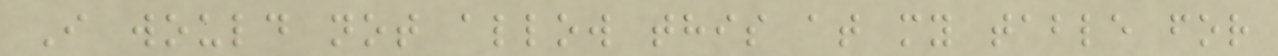I would not allow this at my table for
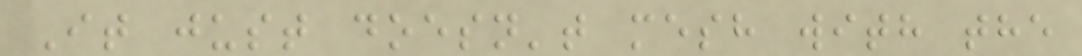It just doesn't mesh with the
